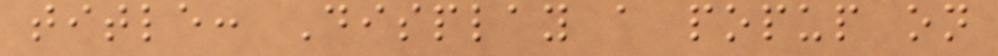title: Display a popup on
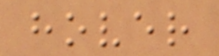hover
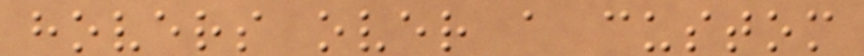hovers over a custom
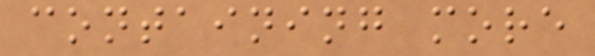containing more
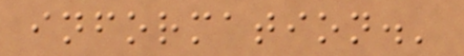information.'
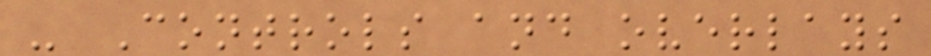- Controls and overlays
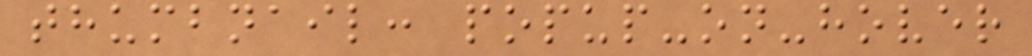thumbnail: popup-on-hover
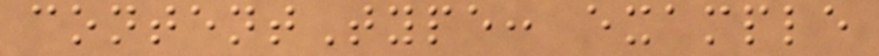contentType: example
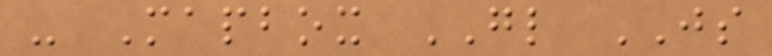- Mapbox GL JS
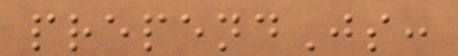prependJs:
